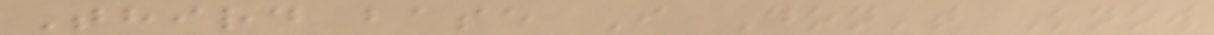Third base I Don't Know
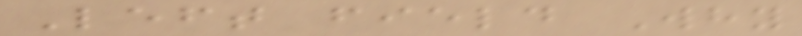Left field Why
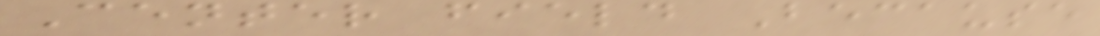Center field Because
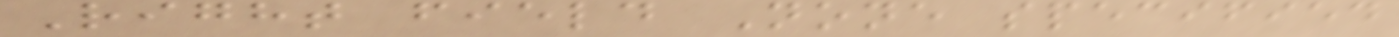Right field None specified
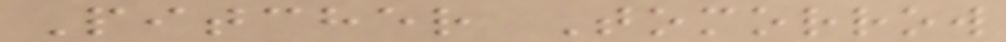Pitcher Tomorrow
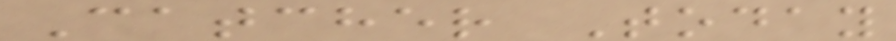Catcher Today
